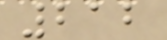212
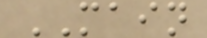MAIN
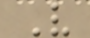V
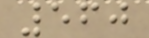560
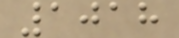1018
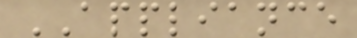APPLIANCE
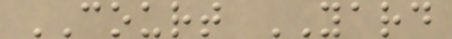COURT YARD
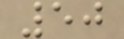50
